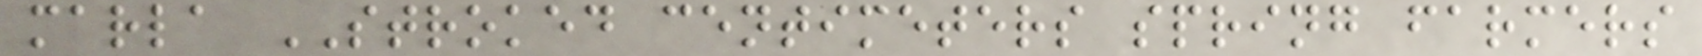marla STROKED centimeters spring farmers
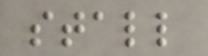stall
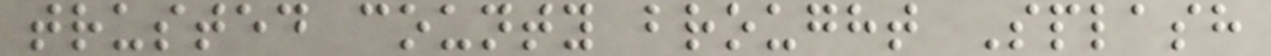trusted county brought Splash
